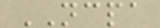NCPA
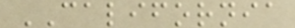CALIFORNIA
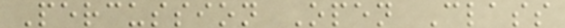Percussion Open Class
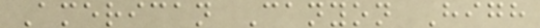American Canyon High
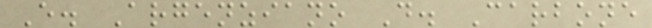E. Argenziano D. Carbone
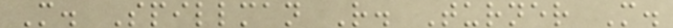M. Spillman R. Turner M.
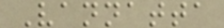Vannatta
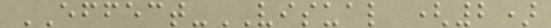EFFECT-VISUAL (2)
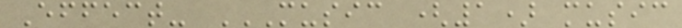Effect- MUSIC (1) MUSIC
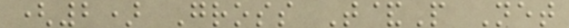(2) Gross T&P Net
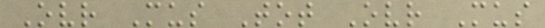Ovr Mus Tot Ovr Mus
